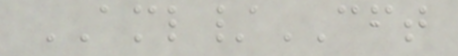AML/CFT
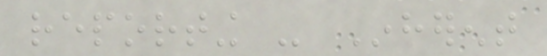reporting - Inherent
